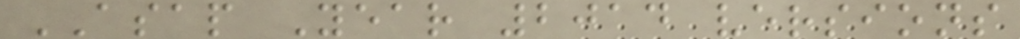ASAP Year 2014 versions
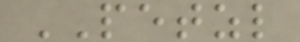PETZL
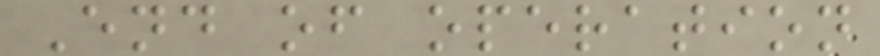End of operation
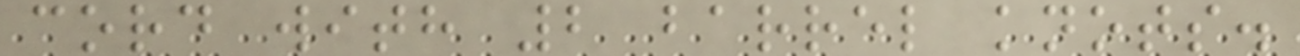cord with 2 barrel knots.
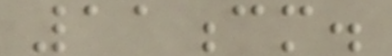11cm.
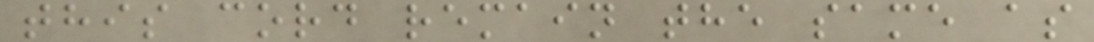this cord remain the same as
